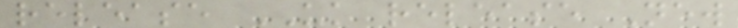release UK release New
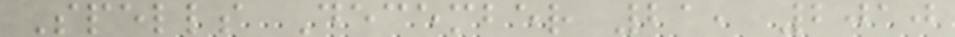Spells December 21, 2010
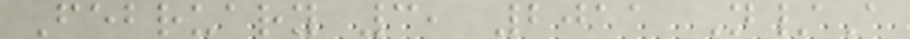February 3, 2011 N/A
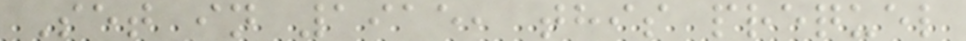Set in 1915, this prequel
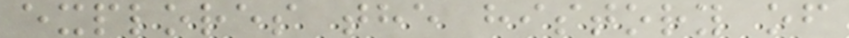explores the history of
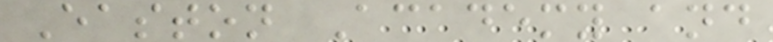Easton Academy and
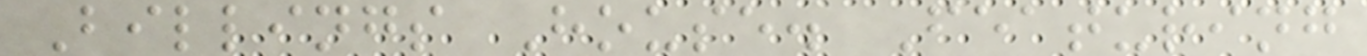Billings House. Featuring
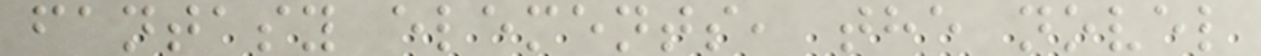fantasy elements, the novel
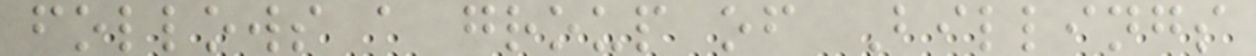follows a group of Billings
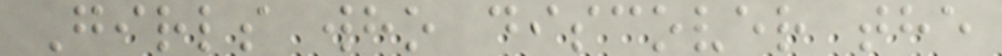Girls who discover the
